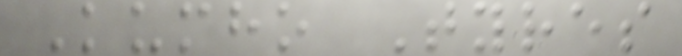Kumho Tyres
